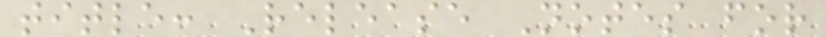title: Release Notes for
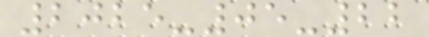2025-05-22
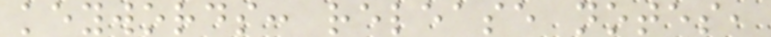keywords: release notes,
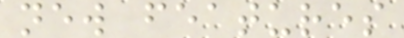new features
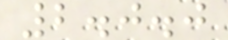2.0.0
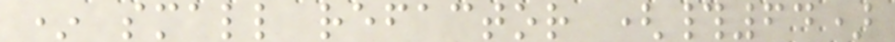* small refactor (#64)
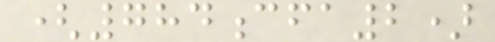(784cfa2)
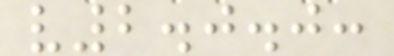v2.0.0:
